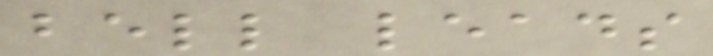bell leads
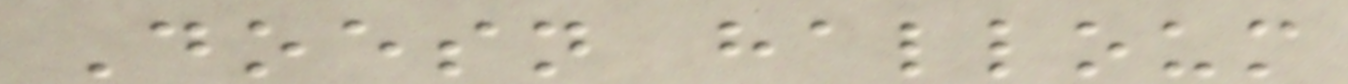Doesn halloum
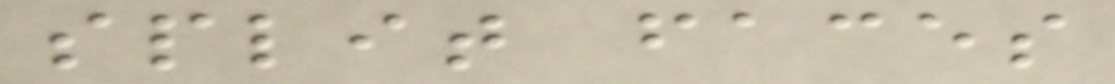split faces
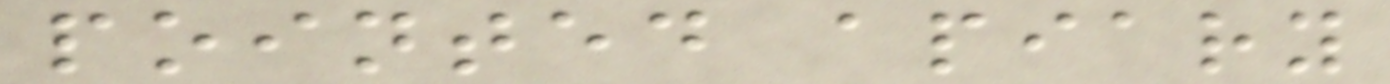pointed apiary
